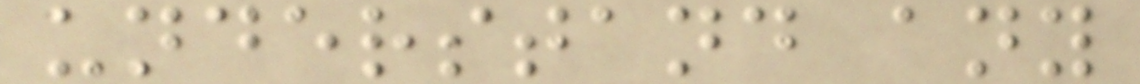understand any
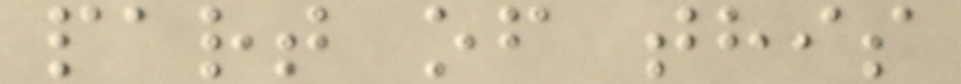part of this
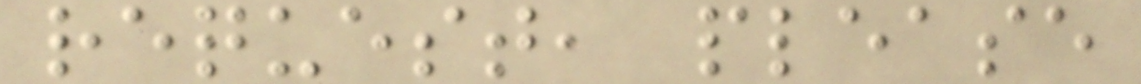request, please
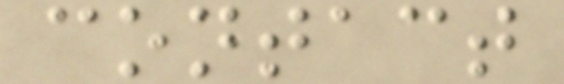contact
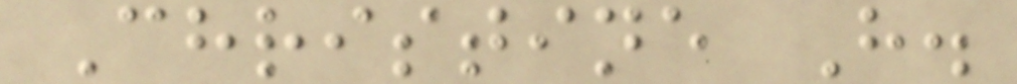Christine H.
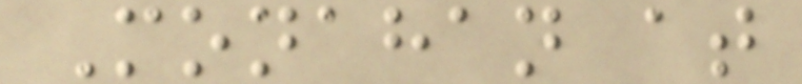Monahan at
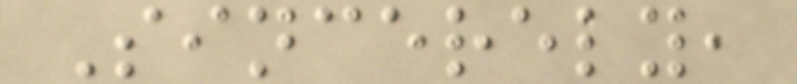Sincerely,
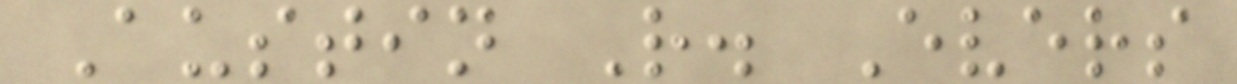Austin R. Evers
